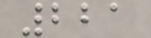221
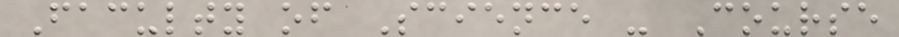Faculty of Science - Course
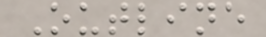Outline
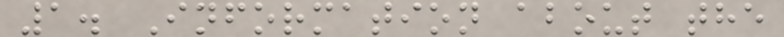1. Information about the
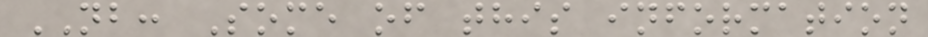NB: Some of this information
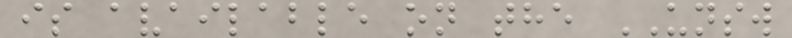is available on the UNSW
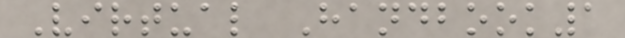Virtual Handbook1
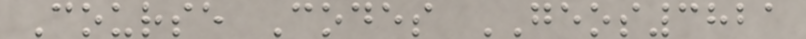Course Codes GEOS3821
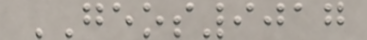GEOS9017
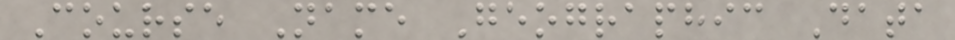Course Name Geographic Data
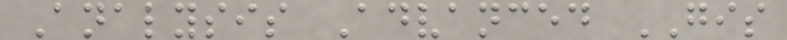Analysis Advanced GIS
